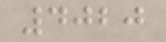4020
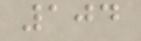104
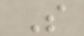S
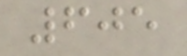605
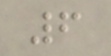6
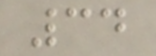34
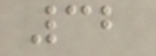32
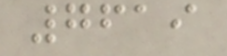7619
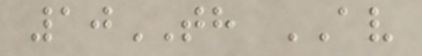10TH AV
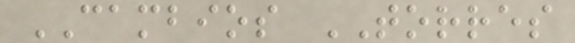CAMBIOS TORRES
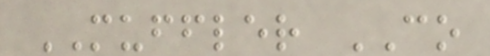MUFFLER CO
